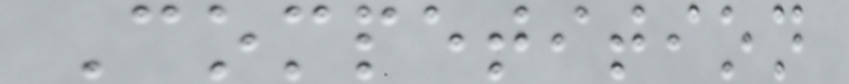Competition
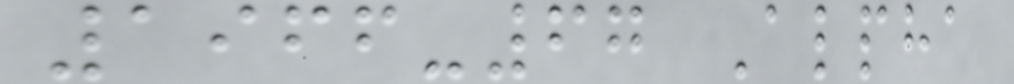1966-67 Alpha
